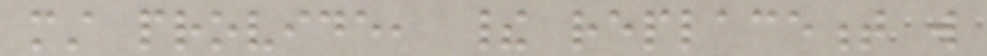must provide, their replacement will
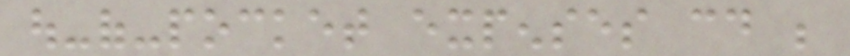out-of-pocket expenses could be
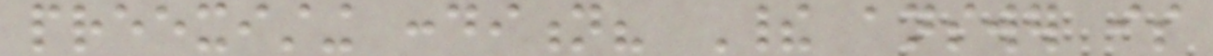preexisting condition? Their answer is
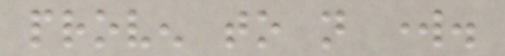proven to not work.
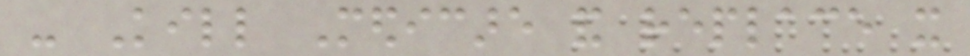- Kill Medicare and replace it
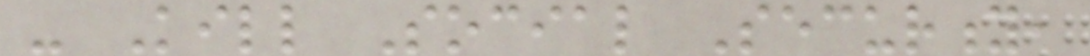- Kill Social Security,
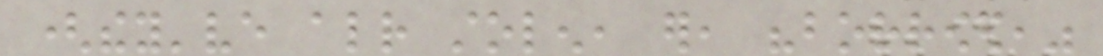(they've already stolen, er, "borrowed,"
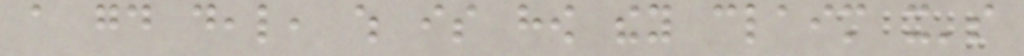a good deal, which is how they claim it's
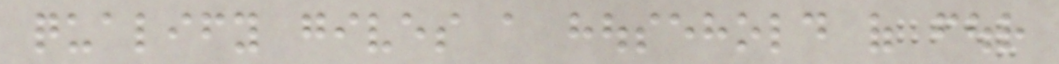qualify gives a household of four
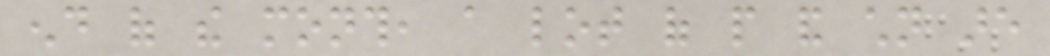end of the month, a lot of people and children are
